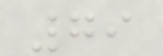79
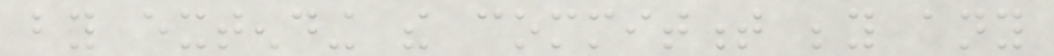by extending the commitment beyond any
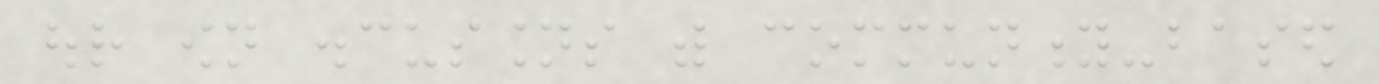our own discussions with community-based
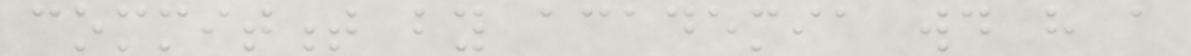commitment by academia would have a
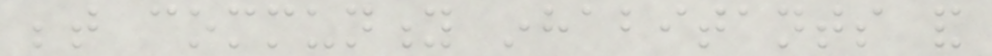between community inhabitants and
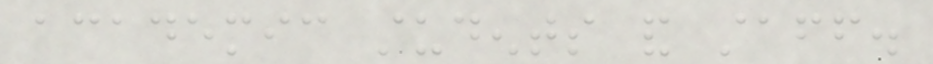academic students and staff.
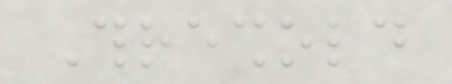Threshold
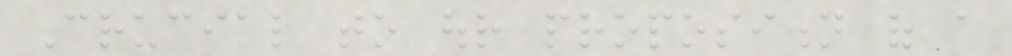Crucial to our proposition of a
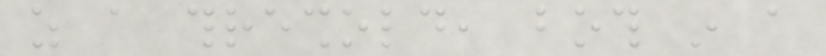as a threshold, both in a
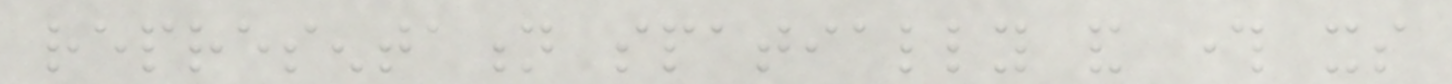representation spatially and through its
